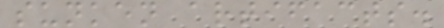sunken artifacts.
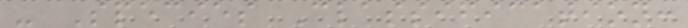- Species Classification:
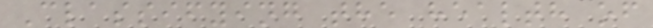Classifying the health of
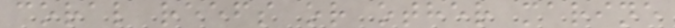coral reefs or other marine
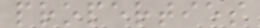properties
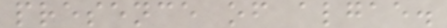presence of algae.
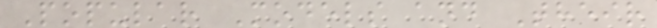Popular Models and Their
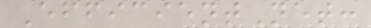EfficientNet:
